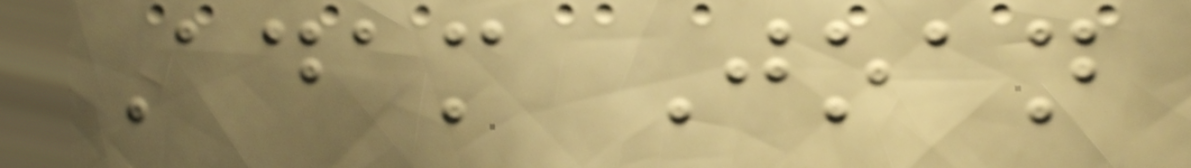Adam Joan
